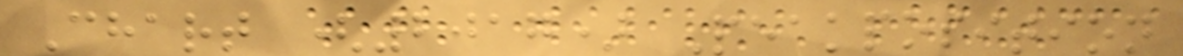Chart (2017) Peakposition
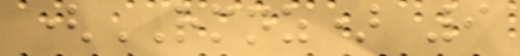(RMNZ) 9
